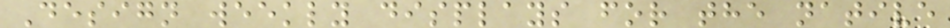Design weekly displays for the native
